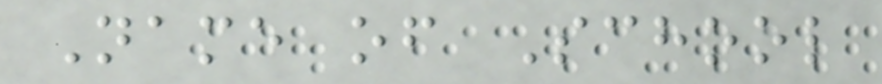Name of School
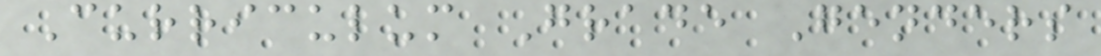Curriculum Grade Genders
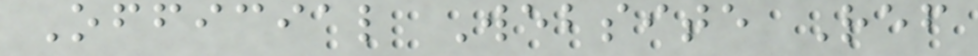Official Website Ref
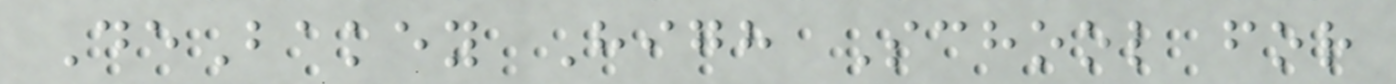DeBakey High School for
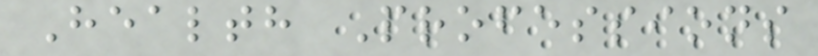Health Professions
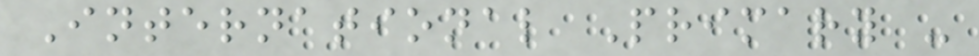International Primary -
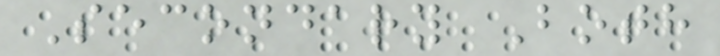Secondary Both
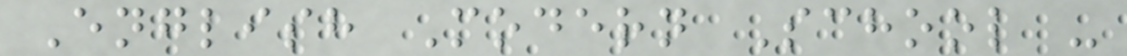English Modern School -
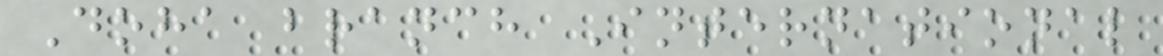Doha branch International
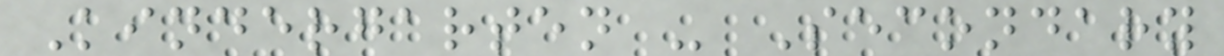Kindergarten - Secondary
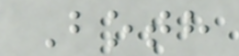Both
